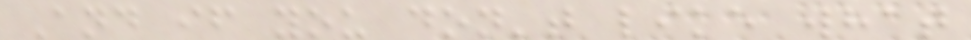And if you don't like what
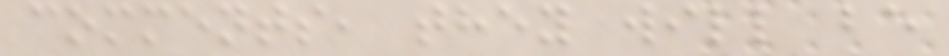comments, they will be
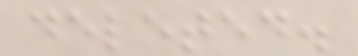deleted.
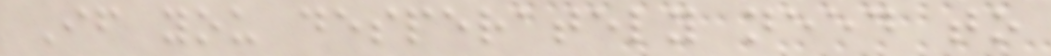If you desperately need to
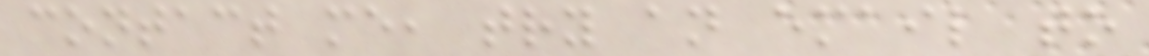contact me, try an email to
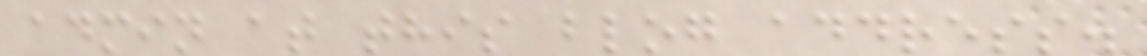admin at this blog address.
